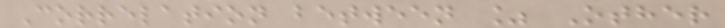Correlation between % Other
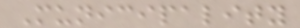Municipality
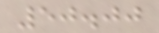50.00
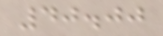40.00
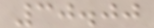30.00
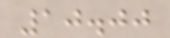10.00
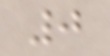0
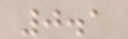0.1
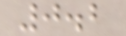0.2
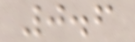0.6
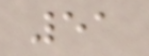51
